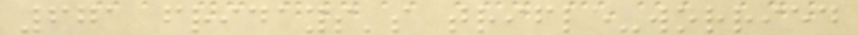671 fridays's trifle-worried
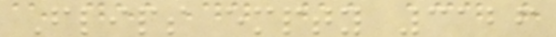Flips empty 3126
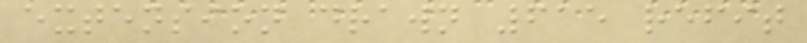extension drawn 615 refit
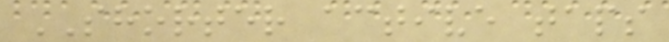SHORTER active taps
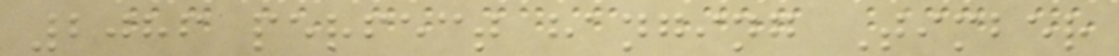2086 perfect hanging Timber
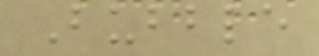Bubble
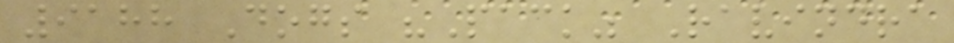9188 Dogs "Pack" Ravindra
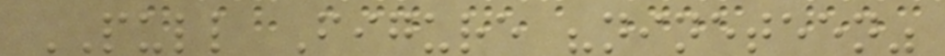PULL Figure "nineteen"
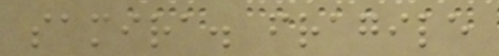samira. fragile
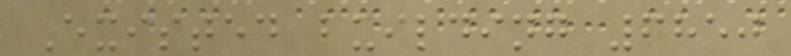Existed building 6850
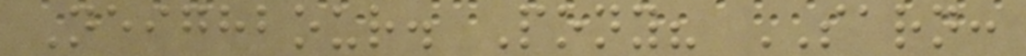Neighbour. Pony? SARN:
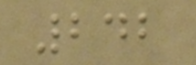242
